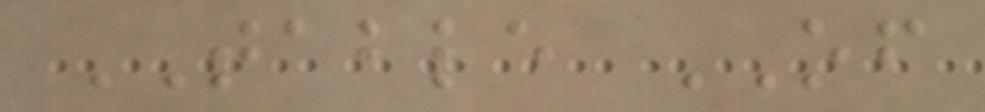TABLE OF
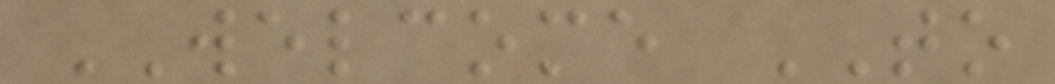WELCOME TO
